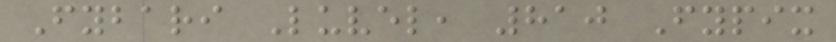Fybari Luvel, 810 Fypix
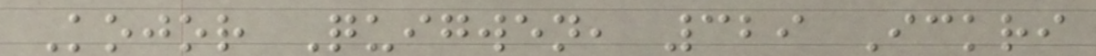Kojor Quigwen, 329 Ickri
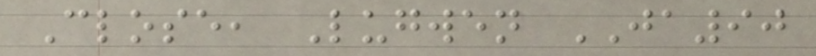Close, Lugwen JA90
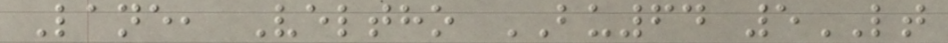Lane, Veltho BU64 5LT
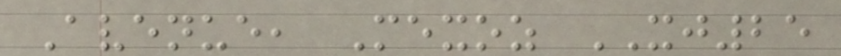Avenue, Mexoz XJ25
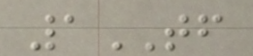1TF
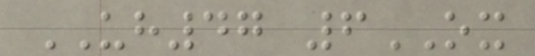UH47 6OX
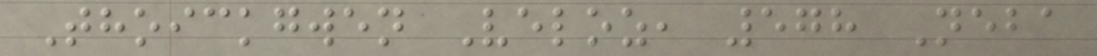Thoickgwen Veloz, 578 Neba
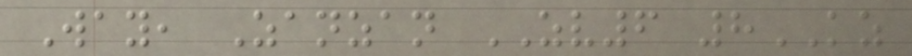Way, Zanzan ZV6 8KZ
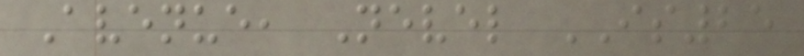Avenue, Nevel IS25
